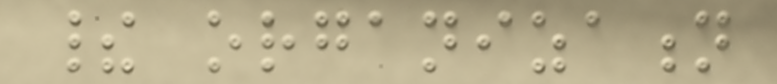their organization
